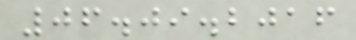06.09.2016
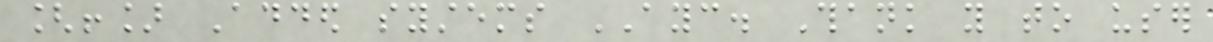[!] Added systems AYC. Thank you to user
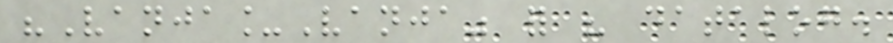"Vanja_Vanja" for his datalog.
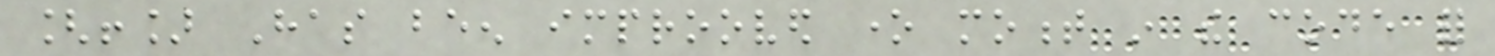[!] Has been improoved one moment in the code for
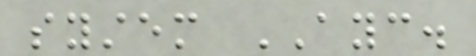system AYC.
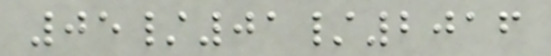05/01/2016
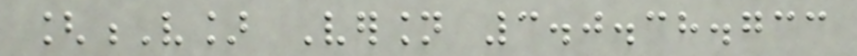[V] Version 3.0.38.733
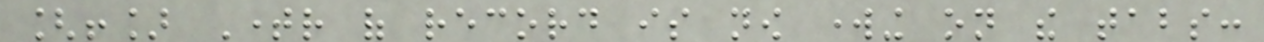[!] Timer of record is now working on the tabs:
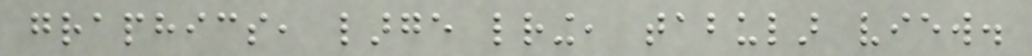graphics, large lettering, tabular view.
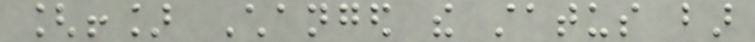[!] Changed the status bar
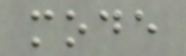mode
